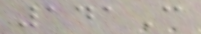141C
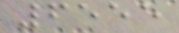6555
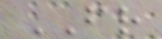FR
